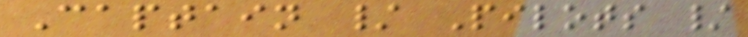Captain / Pilots /
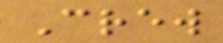Crew
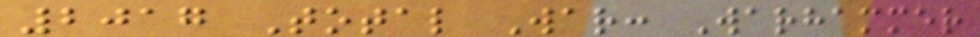2017 Total War: Warhammer
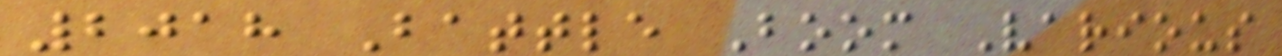2018 Battle Boom Various
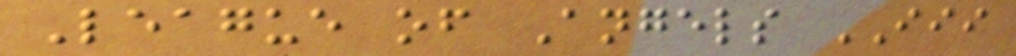League of Angels III
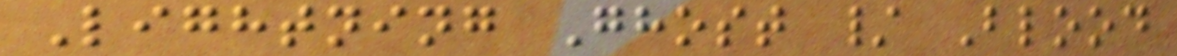Lightning Ghost / Blood
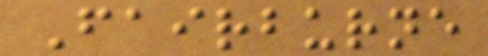Fairburne
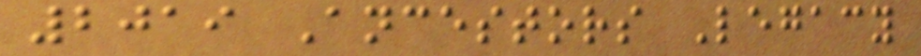2019 Ancestors Legacy
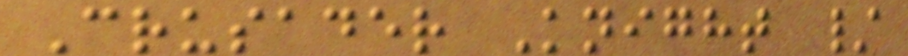Crusader Knight /
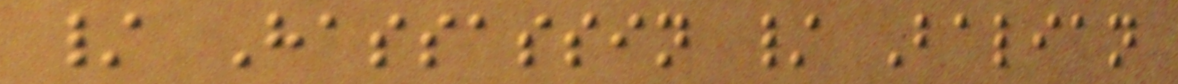/ Hassassin / Balian
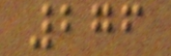276
